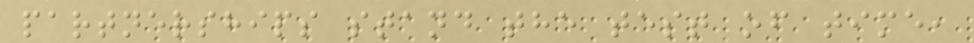partnerships stand the test of time,
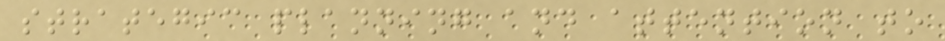strategic planning and attention to
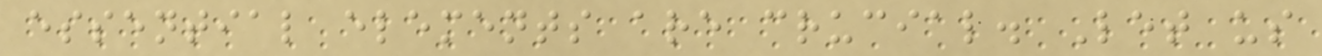essential elements are crucial. Let us
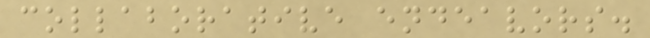collaborative endeavors.
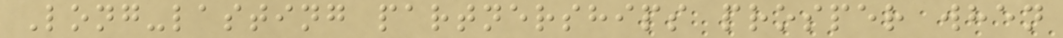Long-lasting partnerships prosper when
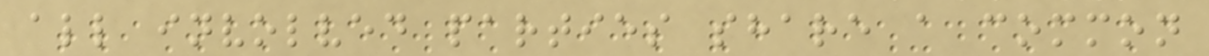all involved parties share a common
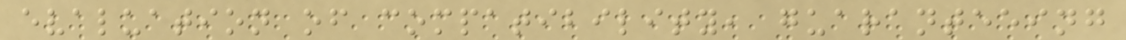evaluation of compatibility, guaranteeing
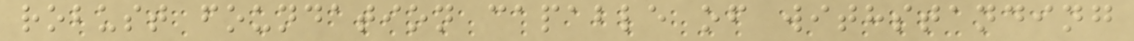robust foundation capable of withstanding
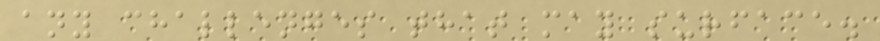any challenges that may surface.
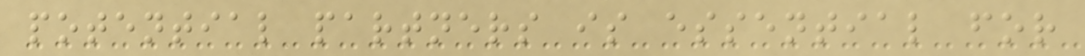potential partners is essential for
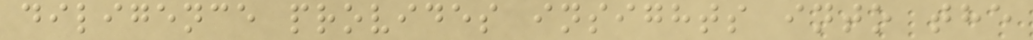diligence provides insights into the
